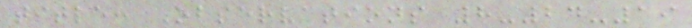title: Observations 8-24-19
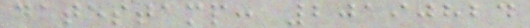datestamp: 20190824
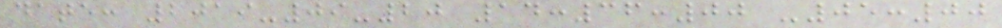date: 2019-09-20 14:36:00 -05:00
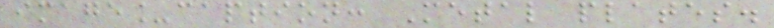image_caption: Metal plates.
